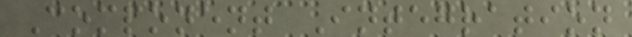Component Integration
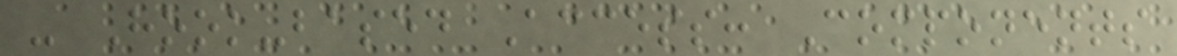- Hook-based Access: Components
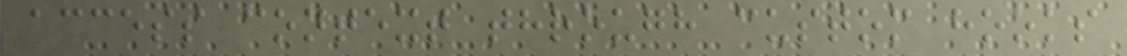access context through custom hooks
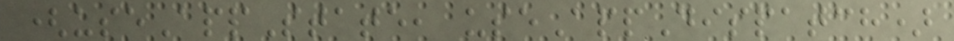(useAppState, useAppDispatch)
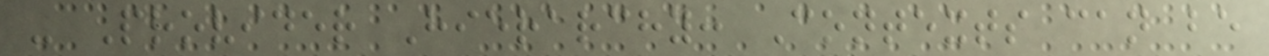- Provider Hierarchy: Contexts can be
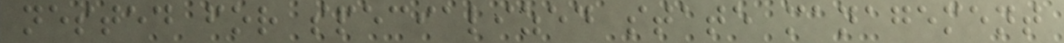nested for specialized state management
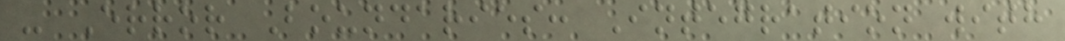- Error Boundaries: Integration with
